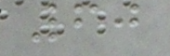60
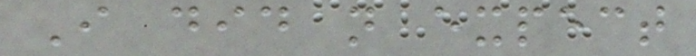I did not expect
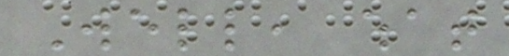Well, what
